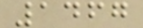1467
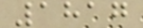1817
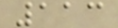113
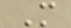M
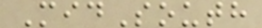MidSouth
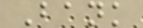Bank
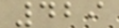429
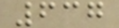637
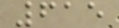615
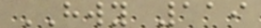HWY 119
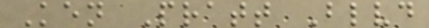Ken Pratt Blvd
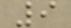9
